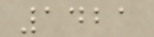1421
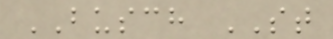BUSCH ST
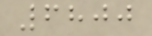6800
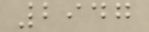2947
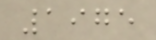1975
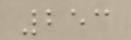253
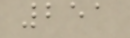251
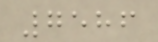7586
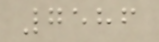7586
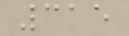315
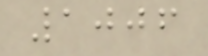1006
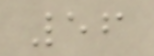56
